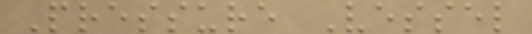Pressure Vessel
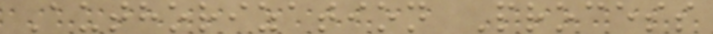Authorization Process
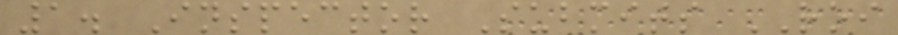1. Inspector Submits ROI
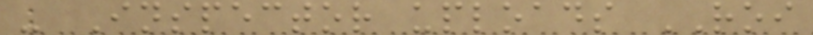- Inspector uploads ROI
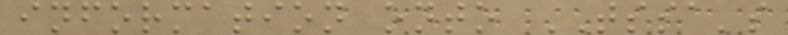information onto TSSA's
